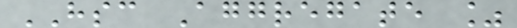HSC Aggregate %
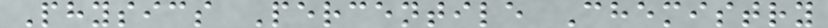Physics Percentile Chemistry
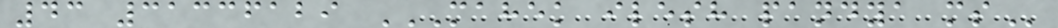43 31336129 MAHEK ILESH PANDYA MS
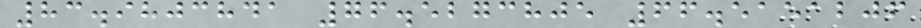83.9803841 76.5273805 66.5151206
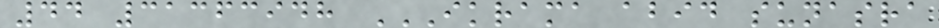44 31363948 IKRAMA ABID SUNASRA
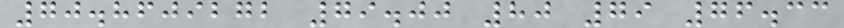70.8609272 79.00 80 79 76.33
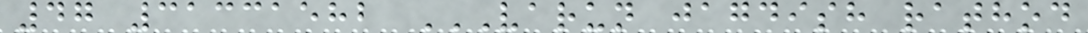47 31331582 VARUN JAGDISH RATHOD
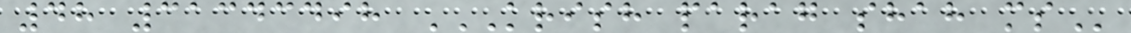48 31343498 KRISH PARAG SHAH MS
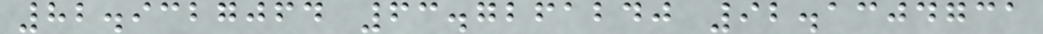82.9327064 63.7261240 92.1304731
